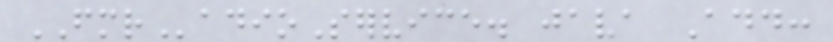FMRadioService. java Add:
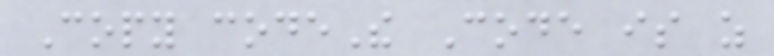Copy codeThe Code is as
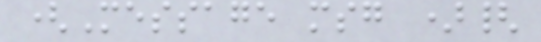(Message msg ){
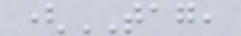(TAG,
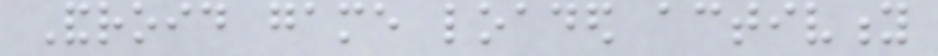Android game loaded activity
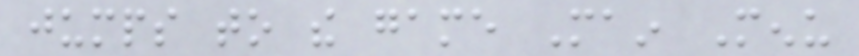jumps to the game Main Menu
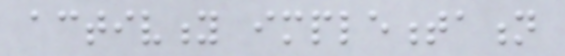activity implementation
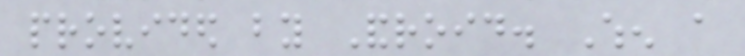provided by Android. When a
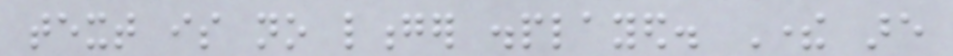text is no longer displayed. There are
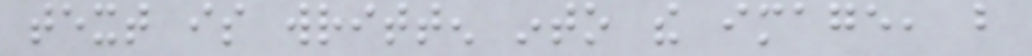text is written into the image, but
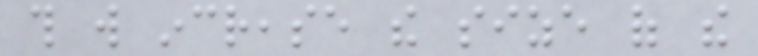this will increase the size of the
